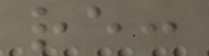re:
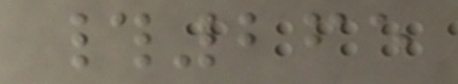#265
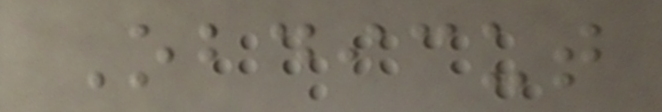Obdicut
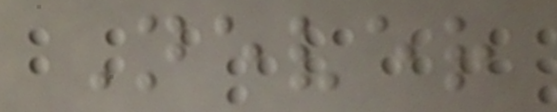Never
